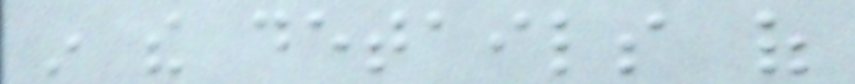in the details of
